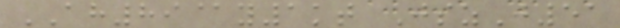AH89@y1kt JszJ51
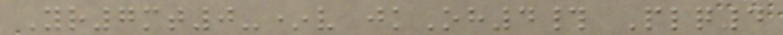Yr7mt0-*v jkOh4# Plq4
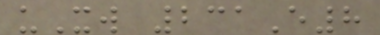uXw 231E8
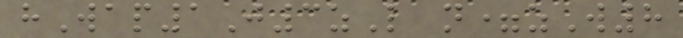hWap1J3zL n=zW8
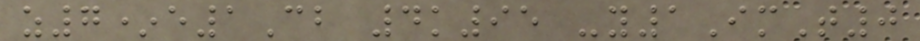z7*e1Cb 4k95 -y1ImT0
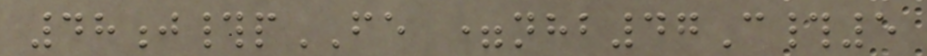48j#pFE =nhb47C#5
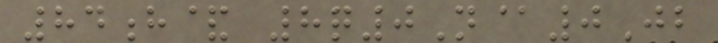84h& 8q0N@0Jb
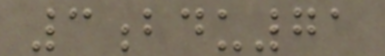3bdu71
